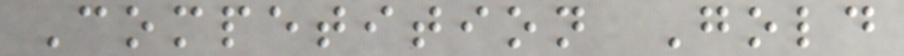Competition Gold
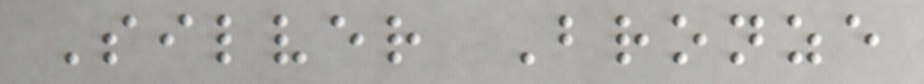Silver Bronze
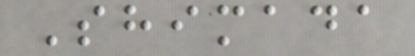Shimada
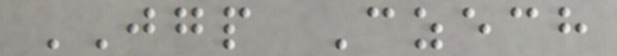JGP Czech
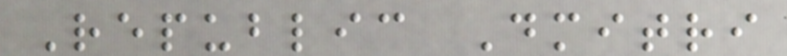Republic Dmitri
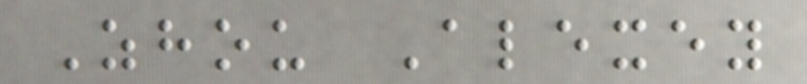Zhou Alexey
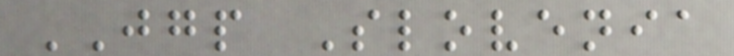JGP Slovenia
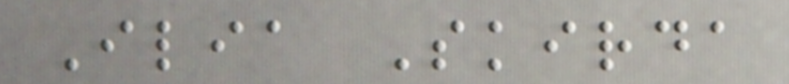Ilia Skirda
